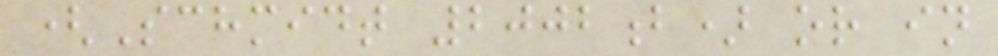(Schmidt 2002b) or in
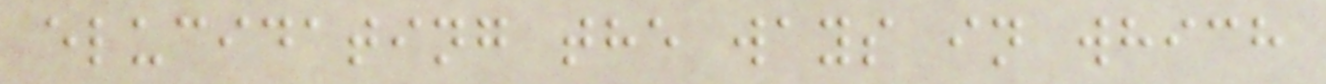elucidating the ways in which
